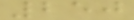250
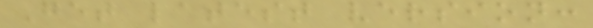Get latest version:
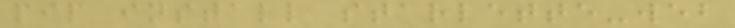pip install starlette-web
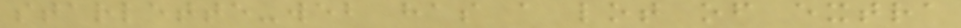starlette-web has a lot of extra
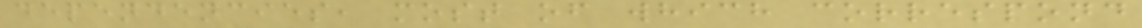dependencies, most of which correspond
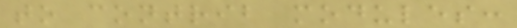to contrib modules:
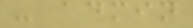- admin
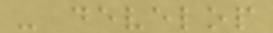- develop
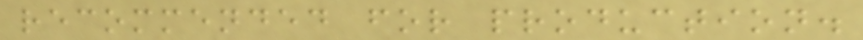recommended for production.
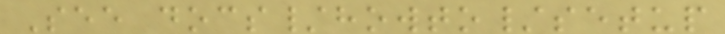See docs/howto/setup
